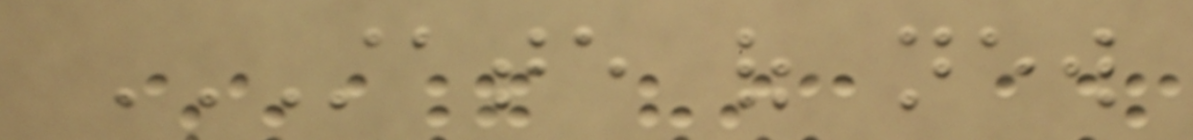STATE OF NEW
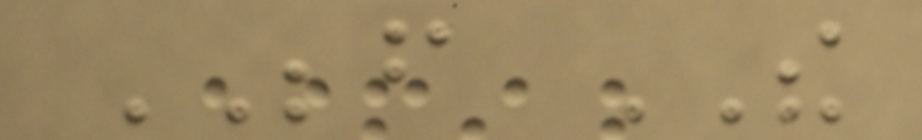BEFORE THE
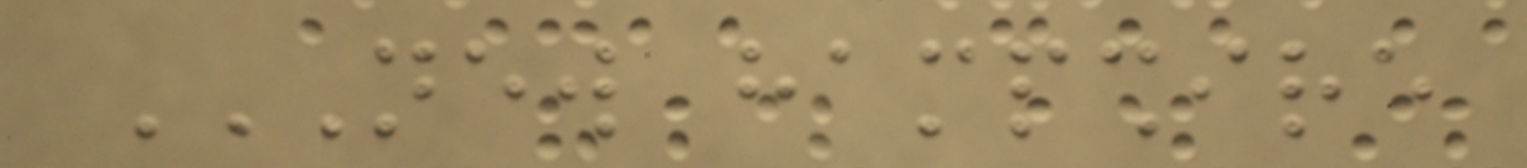NEW HAMPSHIRE
